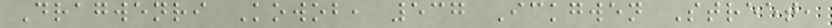Dragwenri Kowob, 537 Ickgwen Street,
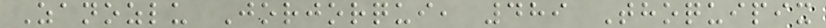Zanozlu Jorjorqui, 489 Thoquipix
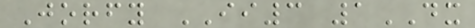Jorfy II3 1DX
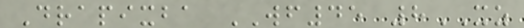Drapixba WF45 8XZ
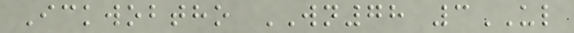Ickwobtho WN78 3UL
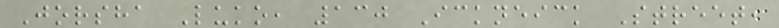Jorsha Luko, 130 Ickneick Street,
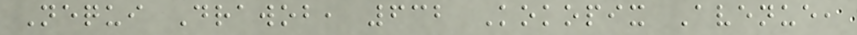Nequi Drawob, 632 Kokopix Avenue,
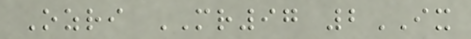Ozri MR97 2IX
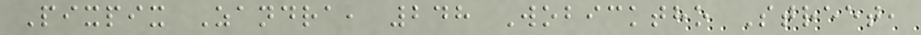Pixpix Zandra, 248 Wobicktho Street,
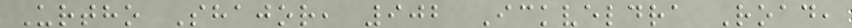Urtho Shajor, 902 Ickveldra Road,
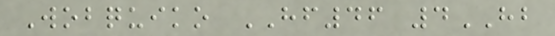Wobquiko HF46 4HB
